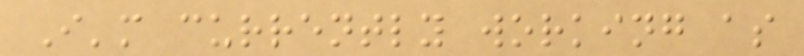I'm currently working as
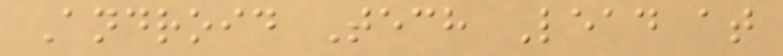Android Tech Lead at
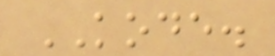KODE.
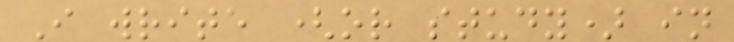I write (or study) in
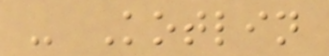- Kotlin
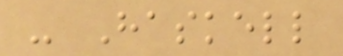- Haskell
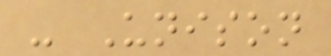- Unison
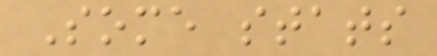Some stats
